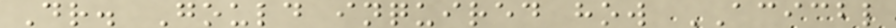Dr. Gould inquired how ACICBL
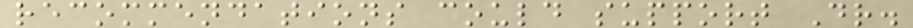recommendations could support Dr.
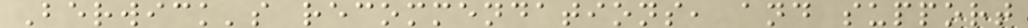Berwick's recommendations, and support
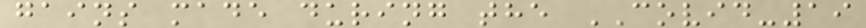gains made during the COVID-19
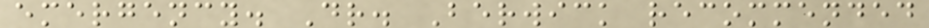emergency. Dr. Berwick recommended
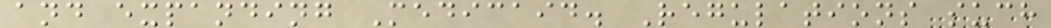and expanding Medicaid. Regulations such
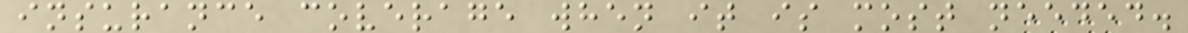insurance coverage when it is most needed.
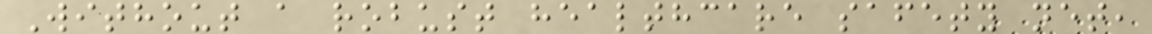Without a robust healthcare safety net,
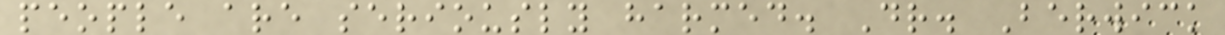people are seriously harmed. Dr. Berwick
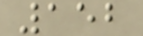152
